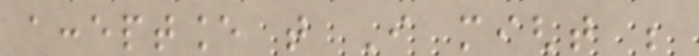acceptance that I might be
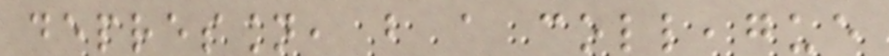depression, but a colleague
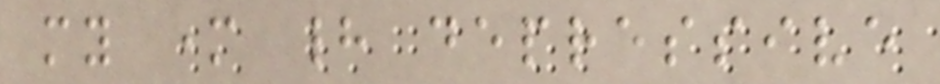my mother had depressive
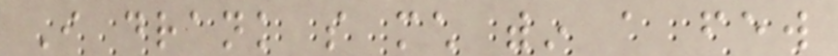I drank so much within a few
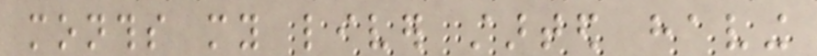months my liver started having
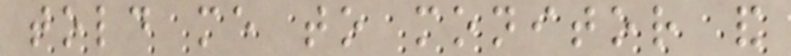told me to monitor and
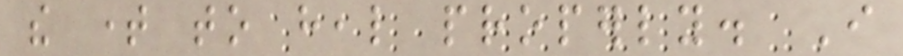the time to heal properly. I
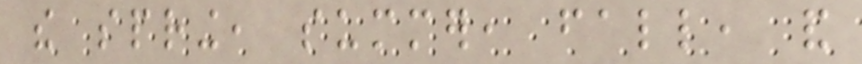the spring, summer, fall, and
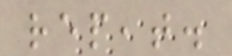repeat.
